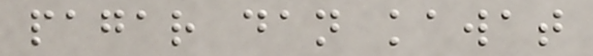pagar dan kawat
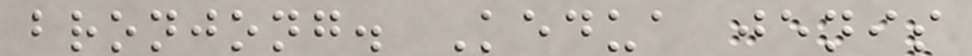bronjong. Kedua jenis
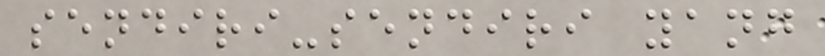sendiri-sendiri yang
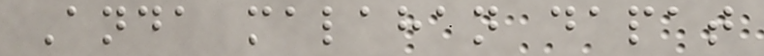Anda malahan dapat
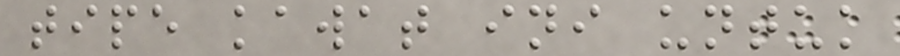tipe kawat ini untuk
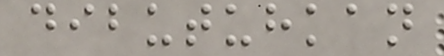dibutuhkan
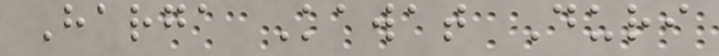Harga Kawat Duri
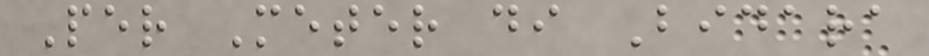Per Meter di Bidara
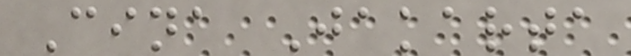Cina Jakarta
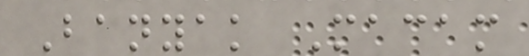Banyak Macam
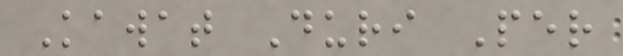Kawat Duri Per
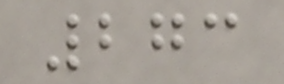273
